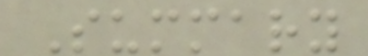Summary
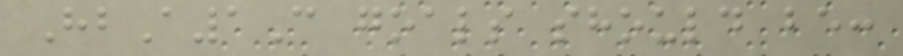HbA1C goals should be:
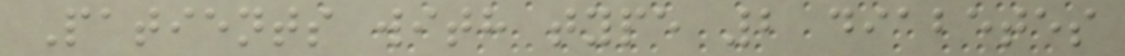Patients with type 2 diabetes
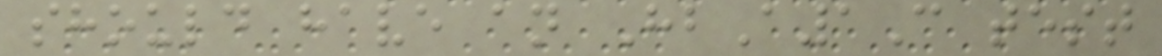should have an HbA1C test
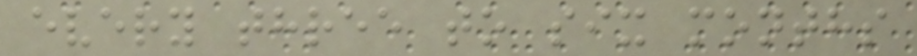every three to six months
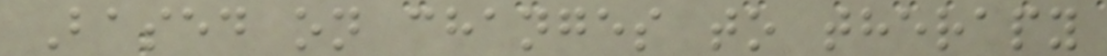Based on changes to therapy
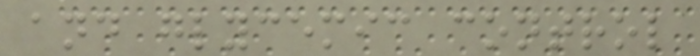and glycemic control
